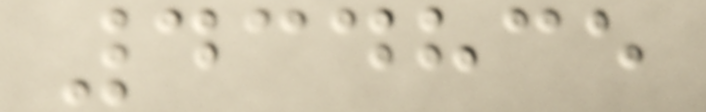434835
